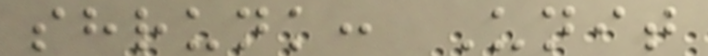shrunk: Unit
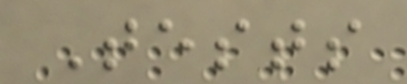Tests
